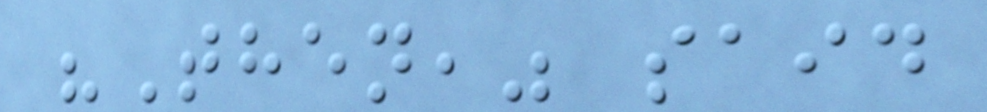"Then," said
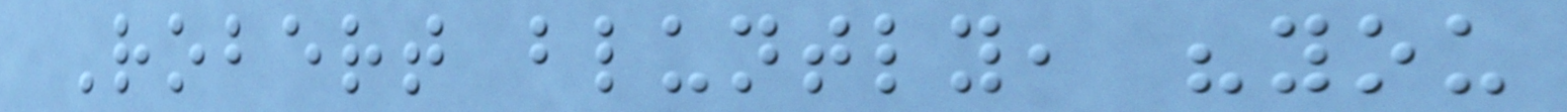Robert bluntly, "you
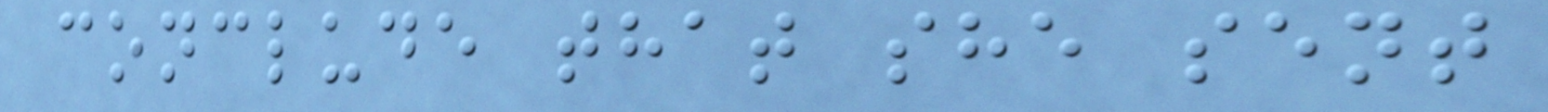conclude that she sent
